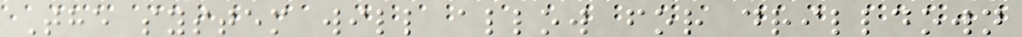The system will allow for drilldown
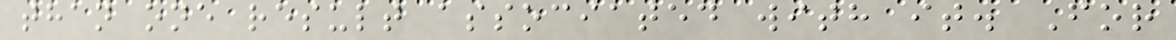than one result associated with it. For
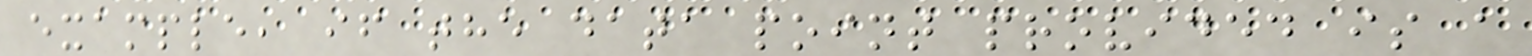example, if the data point provided is a
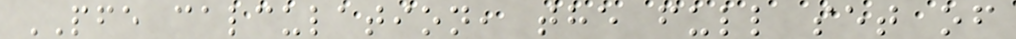PFE calculation, the full set of
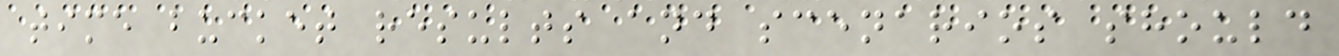time bucket results and scenarios should
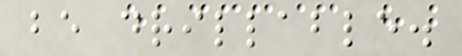be drillable.
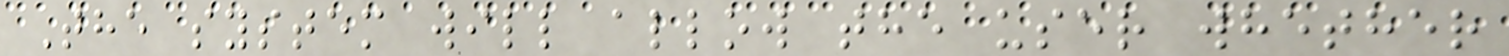The system will allow the user whether
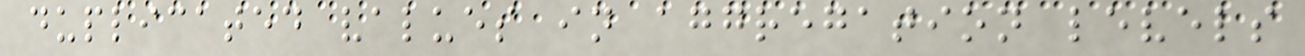duplicated values in aggregation levels
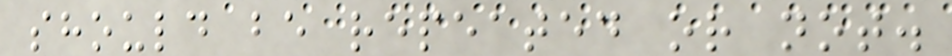should be repeated or not.
